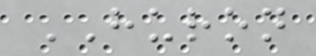HURON
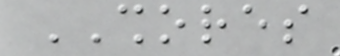SHORES
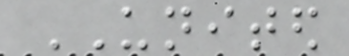UNITED
